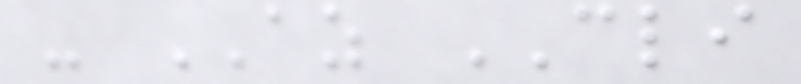- AZ CLI
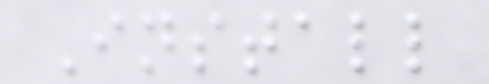Install
